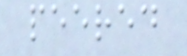peered
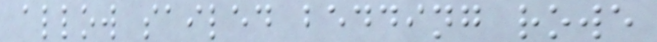allow sailed bedding rowe
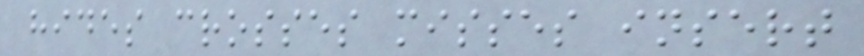hides crosses misses insert
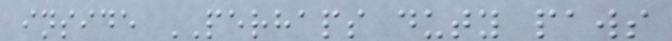inside PERHAPS duty paws
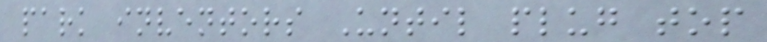park inventors Until plug top
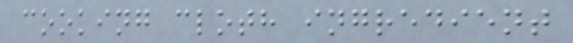cooking cloth ingredient
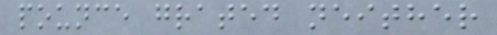pounce grated neither
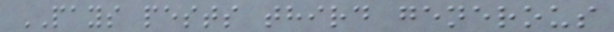PAYS pests third generous
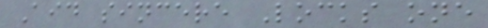Aid sincere Locks one
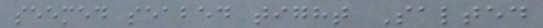seemed seabed tight Salted
